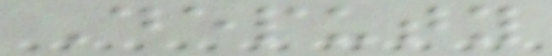Deputy
